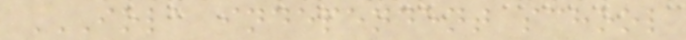IOLA INDEPENDENT SCHOOL
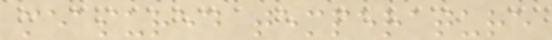measured temperature
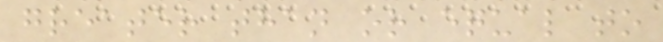greater than or equal to
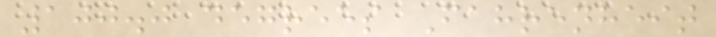100.0 degrees Fahrenheit
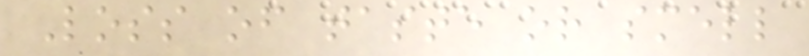Loss of taste or smell
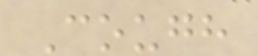Cough
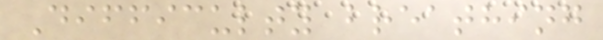Difficulty breathing
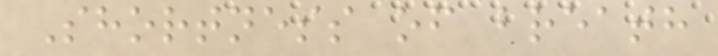Shortness of breath
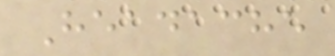Headache
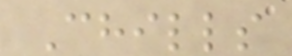Chills
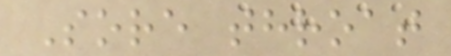Sore throat
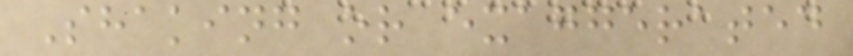Shaking or exaggerated
